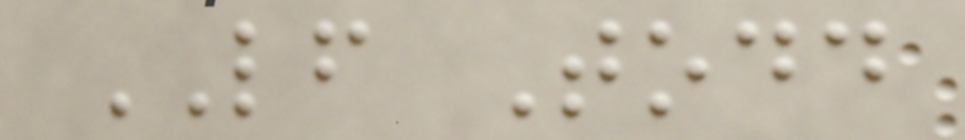LF Todd
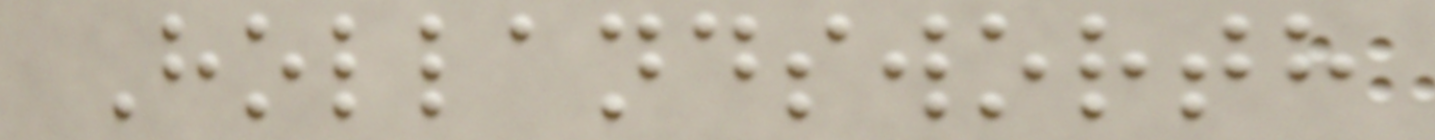Hollandsworth
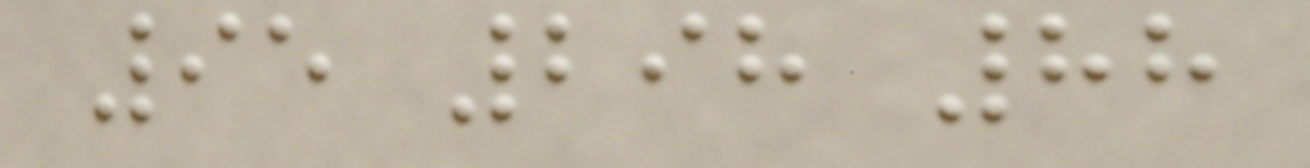95 298 88
